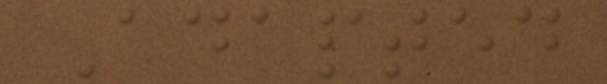Adapted
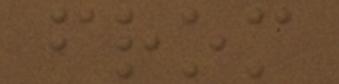from
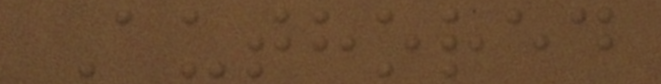Authored
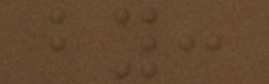by:
